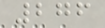276
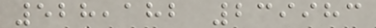528,182 239983
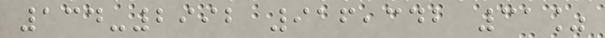134-2992 916,342 31%
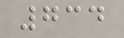734
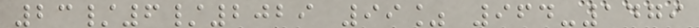23/6/2029 99% 964-1479
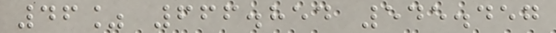46% 666.854 545.457
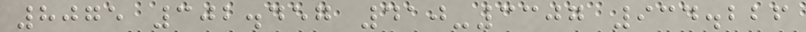8075 302.457 410-3307 934.226
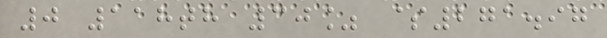0 118th 30% $271.97
